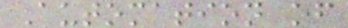Automation of
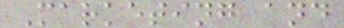Marketing and
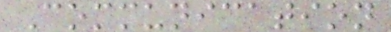Communication
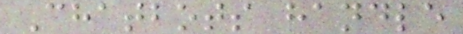Chatbots handle
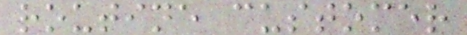routine customer
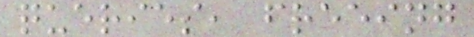queries, freeing
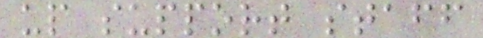up support staff
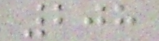208
